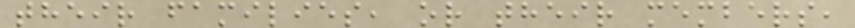their families, or their members,
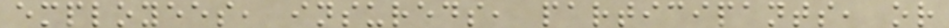employees, insureds, participants, or
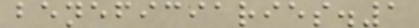beneficiaries.1
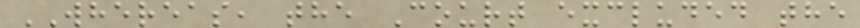WHEREAS, the Court excluded the
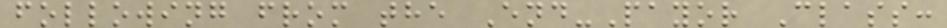following from the End-Payor Class:
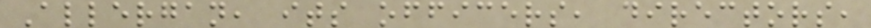Allergan, its officers, directors,
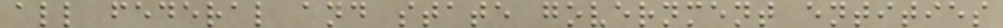all federal and state government entities
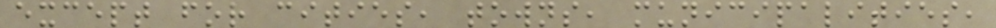except for cities, towns, municipalities,
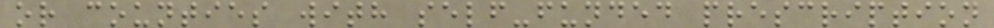or counties with self-funded prescription
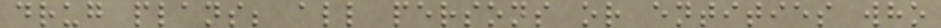drug plans; all persons or entities who
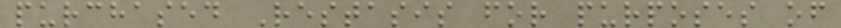purchased Restasis for purposes of
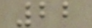22
